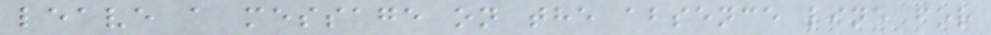leave a message on the absence line for
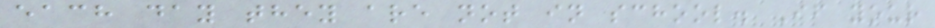each day they are not in school. If your
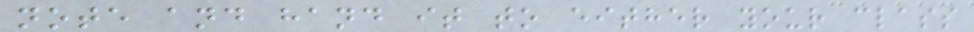note and hand it to either your class
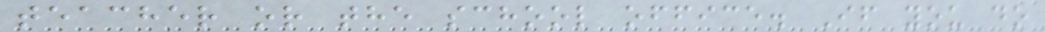teacher or the school office. If you do
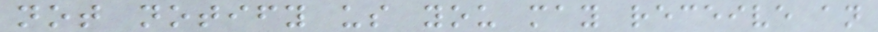not notify us you may receive an
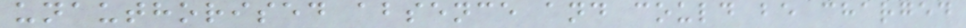unauthorised absence and could be charged
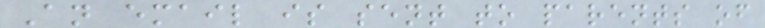An email is sent to parents of
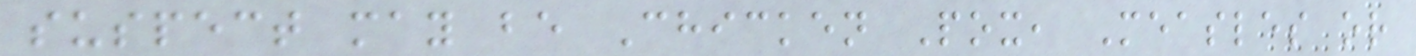suspect may be Chicken Pox, Measles or
